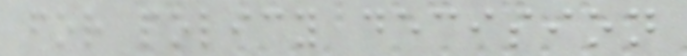for policy decision
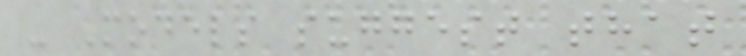- Models suggest that
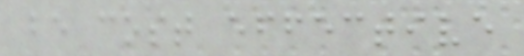be cost effective
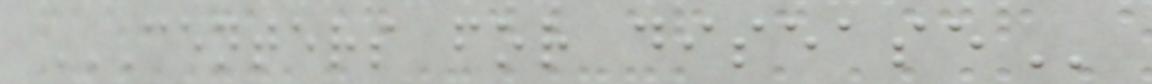CENTERS FOR DISEASE
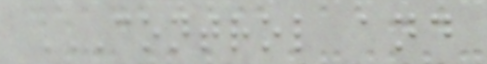CONTROL AND
